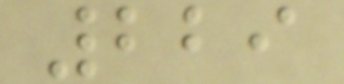229
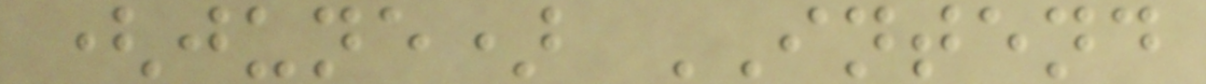(june) INTEND
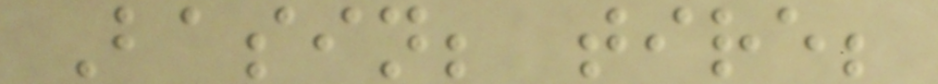Basin; tire;
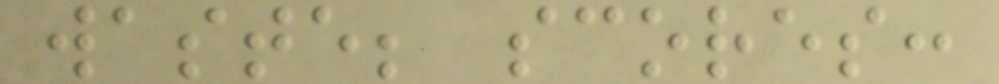waste; scores:
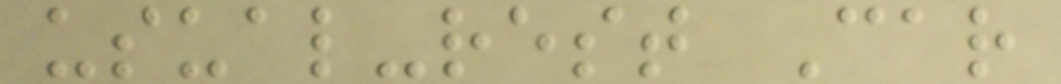usual-rest Car
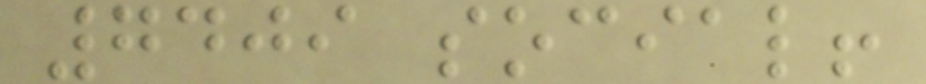7409 social!
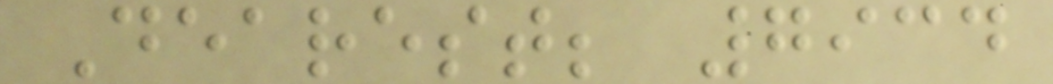Dearest; 7934
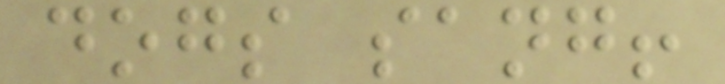dogs sang!
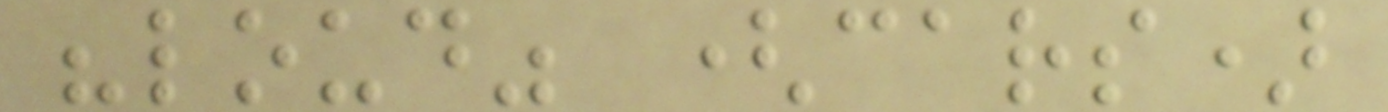"loud" (cars)
